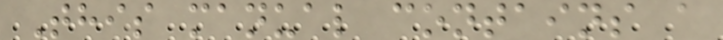This manual contains a
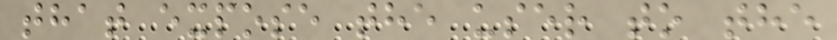that expose the user to the
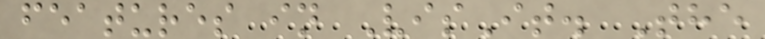features in VisIt. The
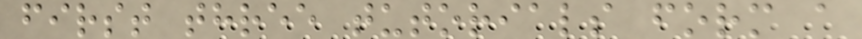first three tutorials form a
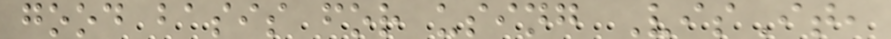good basis for using VisIt,
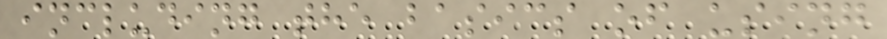including the basics of using
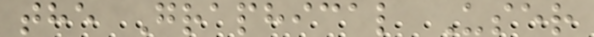the Graphical User
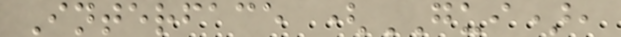Interface (GUI),
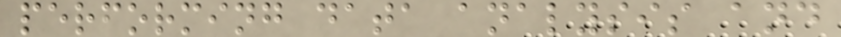performing data analysis and
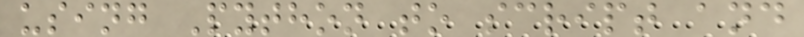using Python to script and
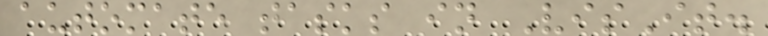automate tasks in VisIt.
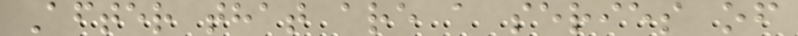After that are a series of
